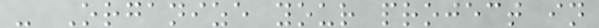- Organize your project in
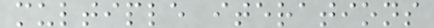multiple iterations
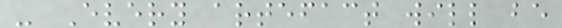- Every artefact will be
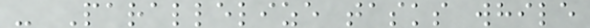- Parallelize tasks while
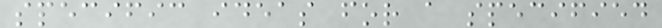specific ideas for a specified
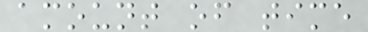amount of time
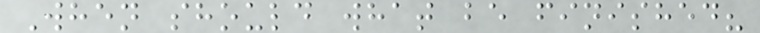When should what be finished?
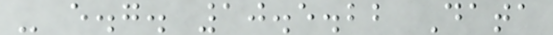- e.g. 10.5.22 Data
